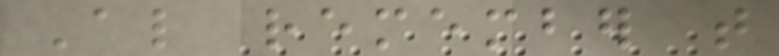Also remember that
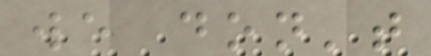we don't
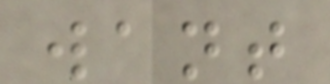want
